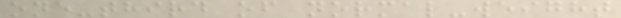one-third of normal-weight
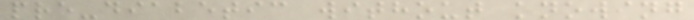pre-diabetic without knowing
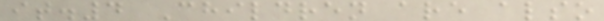it.4 Children are also
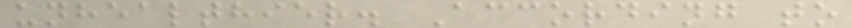unhealthier. According to
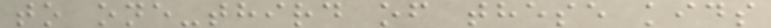to one-third of these kids
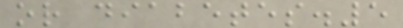or diabetes.5
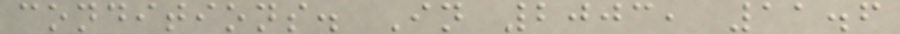conditions. In 2003, 11.6
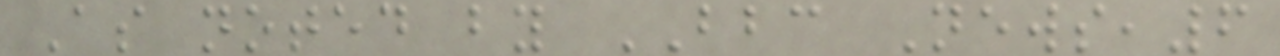As noted by BBC News,6
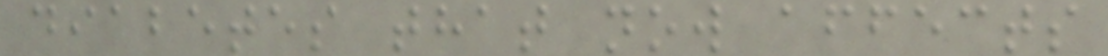diabetes that now affects
